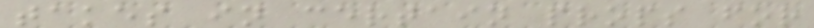takes in certain props for
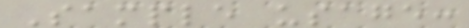Sample usage:
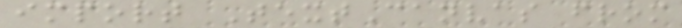import TextCanvas from
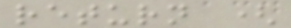return (
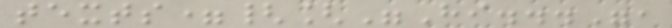texts={["Hi...",
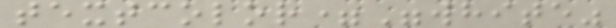textcolor="white"
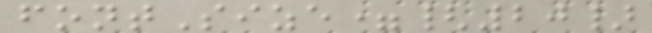fontSize={20}
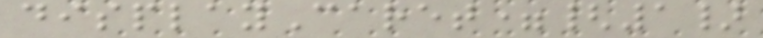displayCaret={1}
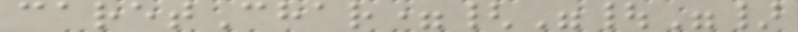caretChar={"|"}
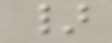}
